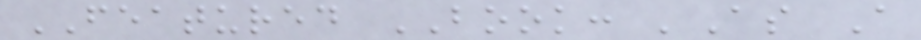FEATURED BOOK: 'As A
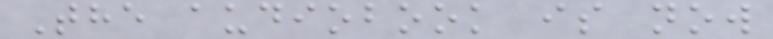The audiobook is now
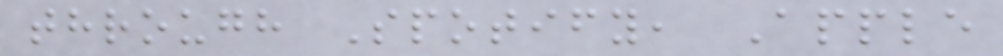through Spotify, Apple
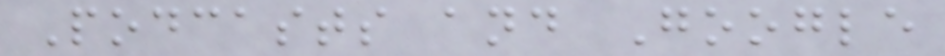Podcasts and Google
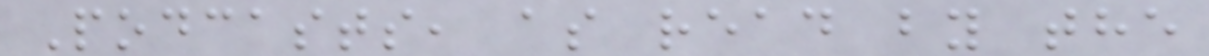Podcasts, as read by the
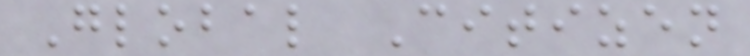Global Citizen
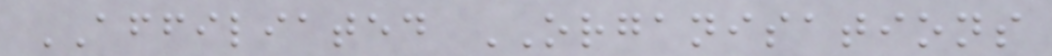AFFILIATED ORGANISATIONS
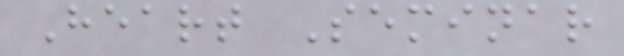Heart Seminar
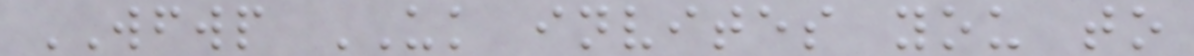WFWP UK invites you to
